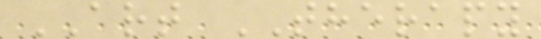ART THERAPY
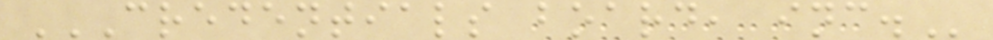CREDENTIALS BOARD, INC.
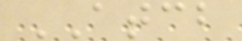ATCB
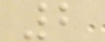2
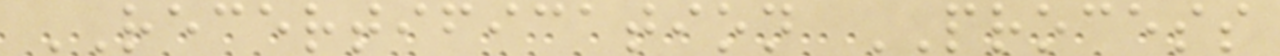RECERTIFICATION PROCESS
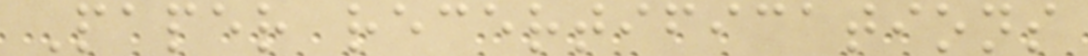Paper recertifications
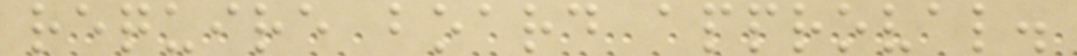require board approval.
